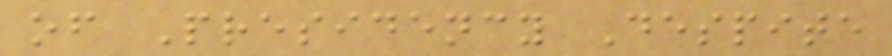of Presidency Despite
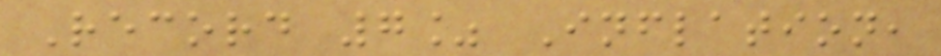Record 7% Inflation,
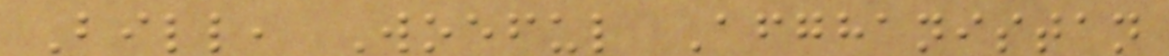Bill, Woeful Afghanistan
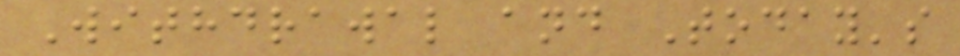Withdrawal and Today's
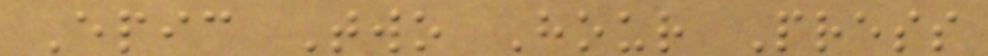Epic Two Hour Press
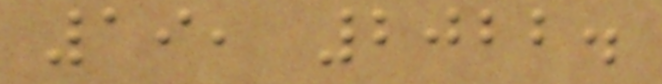19, 2022.
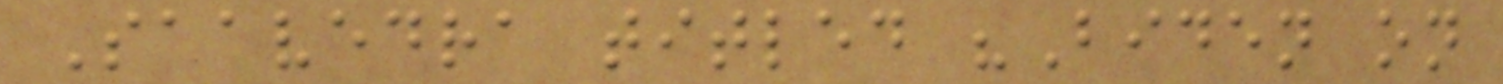Saavedra titled "Biden on
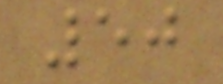50
